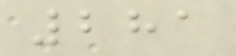281
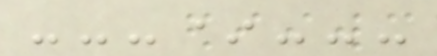---*---
